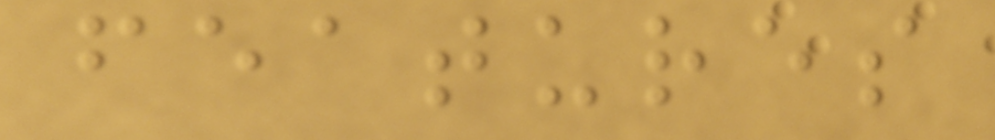features
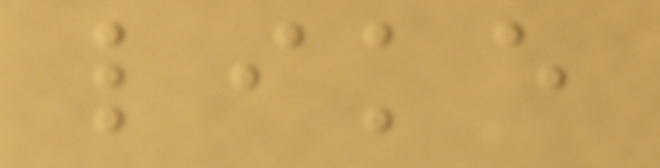like
